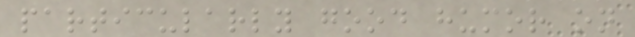particularly good humor on
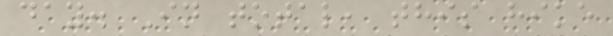day. In total, this hike
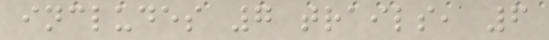includes 7 trails, 6
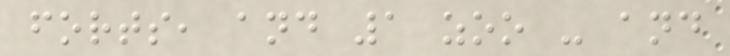forts, and 1 zoo - and
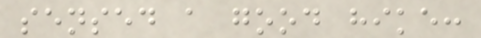sensed a good hike:
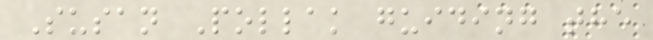Susan Pollak guiding the
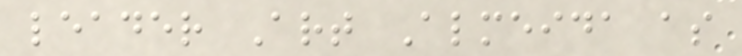leader Art Almeida as
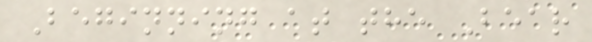Beginning at the Bear
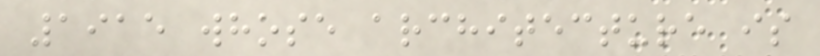1915 whose architecture is
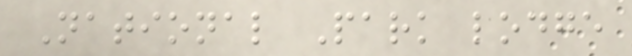National Park lodge
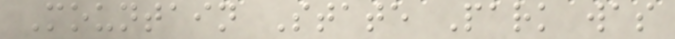Mountain State Park was
